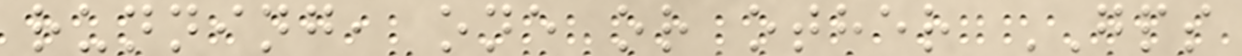running, one or other GPS
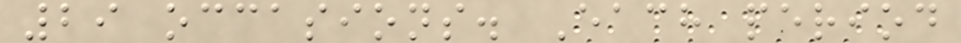29 occasions. Each period
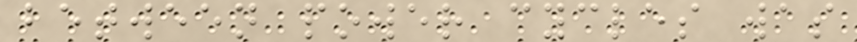between power cycles was
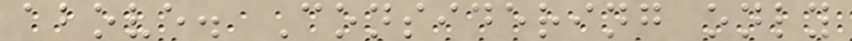above. Considering only
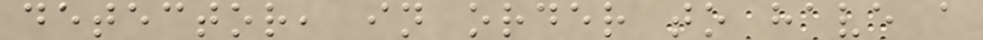detector, in order to have a
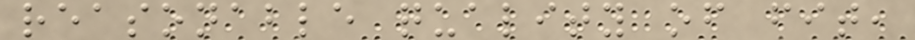reasonable quality of fit,
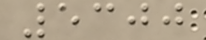5300
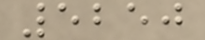5250
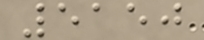5150
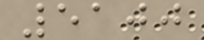5100
